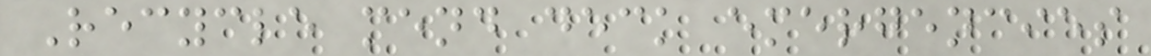Recycle mend deck emergencies
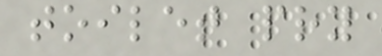toilet pry
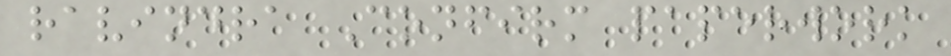ravindra Confirm paperwork
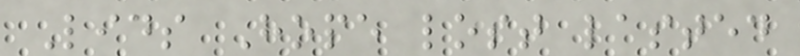Lids Hope lost lasted
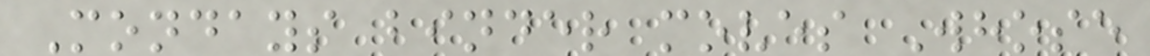Mondays binder moves Whose
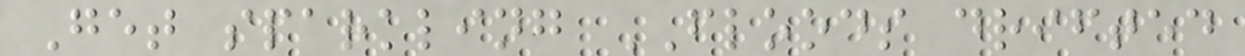Get sparkling FLOODS drifted
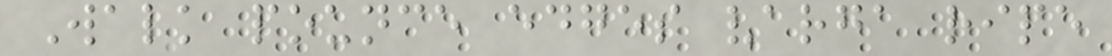Walk pounce edges varga ripe
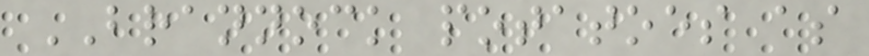BRANNOCK potatoes as
